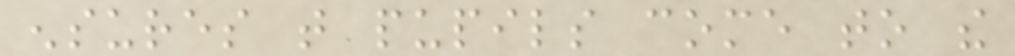ensures that pupils come to the
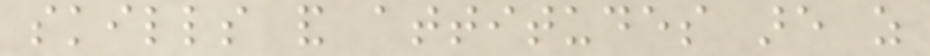skills and attitudes are as
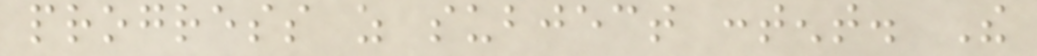progress as subject content. The
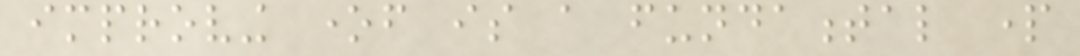improving oneself is a fundamental part
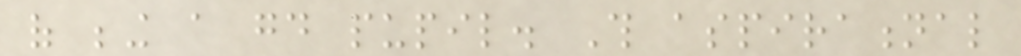of being a good pupil. This aspirational
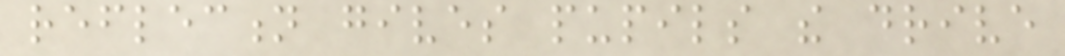reflection gives pupils the drive
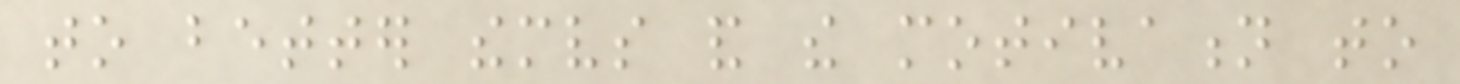to better themselves and the motivation to
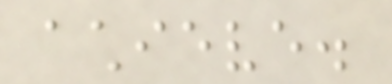achieve.
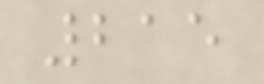215
